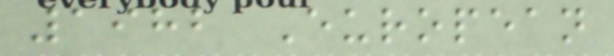1982 European
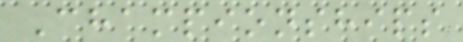Championships
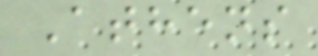Athens
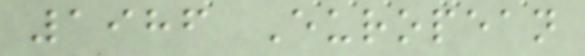1986 European
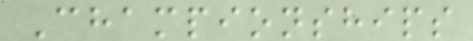Championships
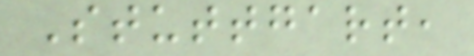Stuttgart,
